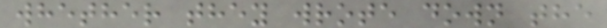whether they wrote down the
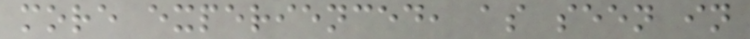more experienced, as seen in
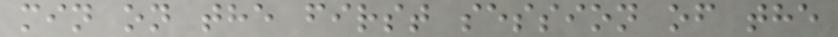min on the first session of the
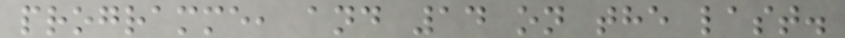programme, and 14 on the last.
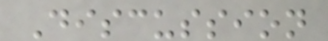Discussion
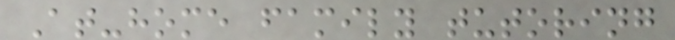At-home family tutoring
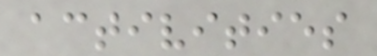activities
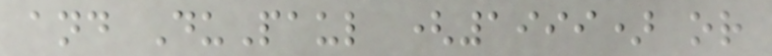and DuPaul (1999) or
